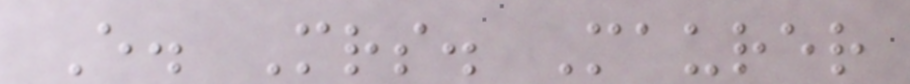E. Mrs. Maurer
